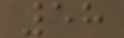58
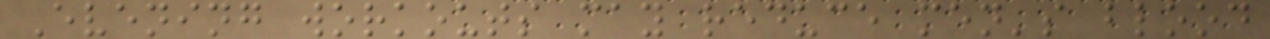Evening workouts may reduce men's blood
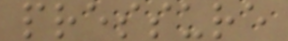pressure
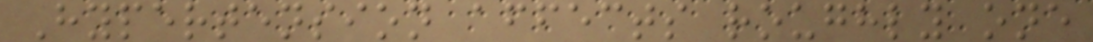Hypertension affects roughly one
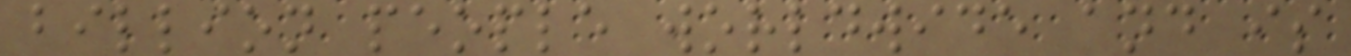billion people worldwide and is
